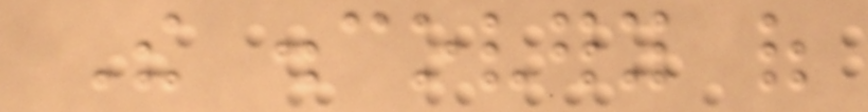The discovery of
